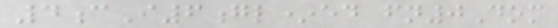4cI6gl*ed fn0Dom
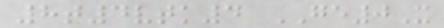8t4vtk4 GE0X
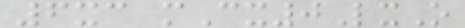6xc mCx0LxO
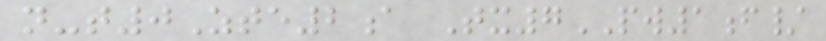n-t0Zte2a Tx7PW1f/
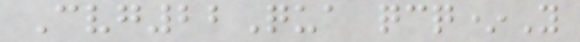Cvg22Qua qcq*Y
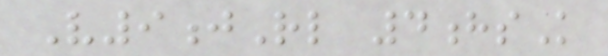V9jRl 4hsK
